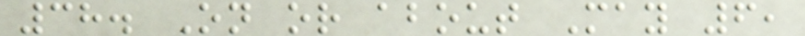38. On or about May 6,
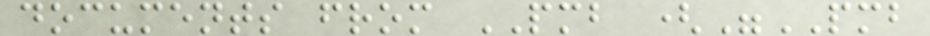documents from PMB ("PMB
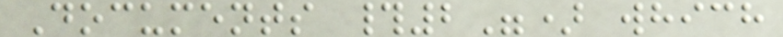Documents #2") which
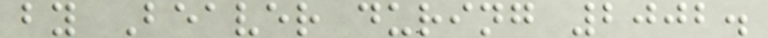by Beaver during 2002.
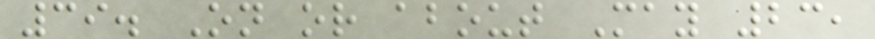39. On or about May 23,
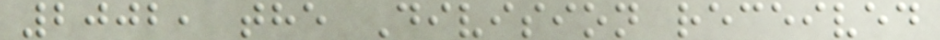2002, the Division received
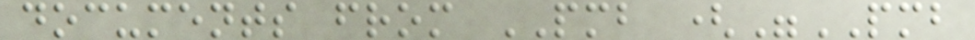documents from PMB ("PMB
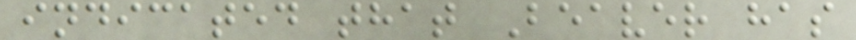indicated that Beaver has
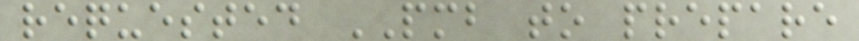requested PMB to prepare
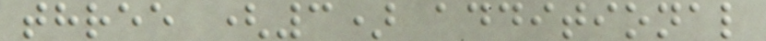three (3) additional
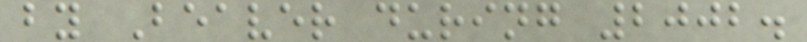by Beaver during 2002.
